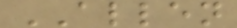ALLEN
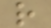r
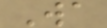Wa
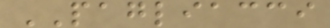PAGLIACCI
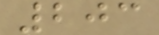203
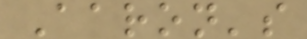Aaron's
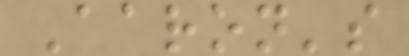Aaron's
